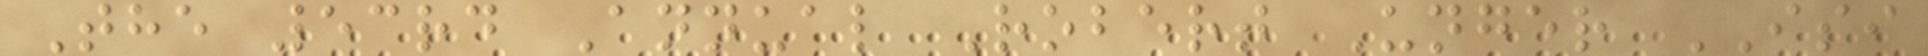The 53rd Annual Robert Unger ISI
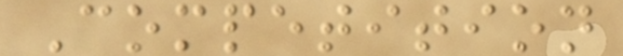Competition
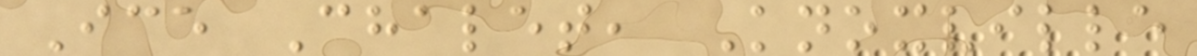Ice Chalet, Knoxville
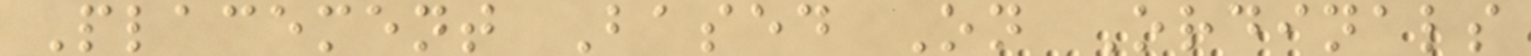Placement Based On Ordinals
